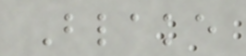Blake
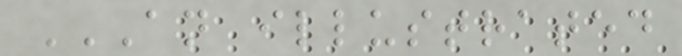AN ILLUSTRATED
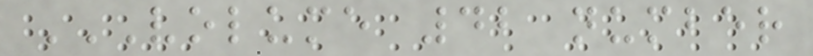VOLUME 42 NUMBER
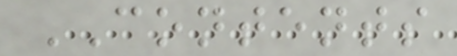CONTENTS
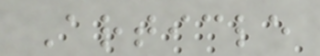Article
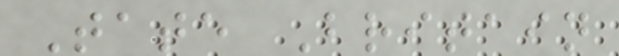Tate Britain
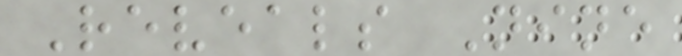Reveals Nine
